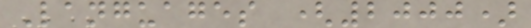Languages (2000)
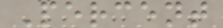Percent
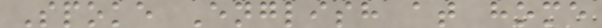Spoke English at home
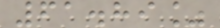61.89%
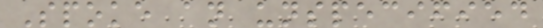Spoke an unspecified
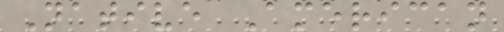Native American
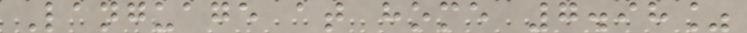Language at home 7.98%
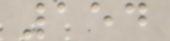154
